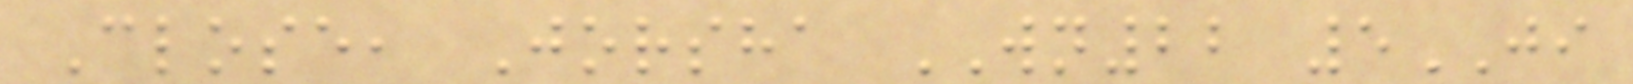Close, Jorsha WN22 5JI
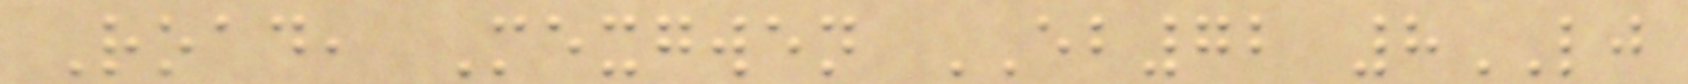Road, Mexgwen EB72 8LJ
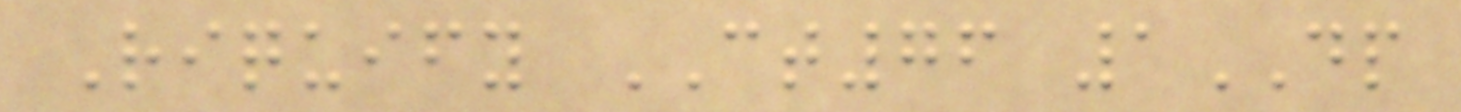Riquify CT76 1DP
